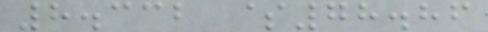8.332 $78.86
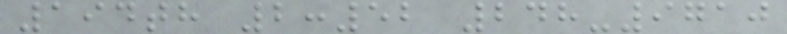194th 2:52 248-9710
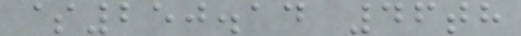$250.14 46th
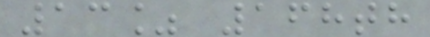13% 168th
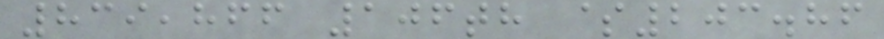839,866 106th $203.86
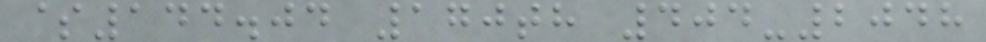$144.04 170th 404-2048
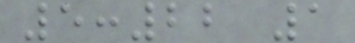5:22 1
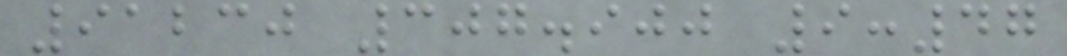91230 307.900 9:47
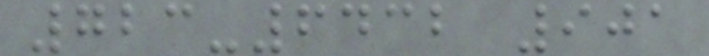723-6432 901
